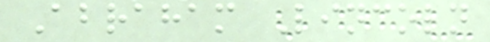Abraham Lincoln
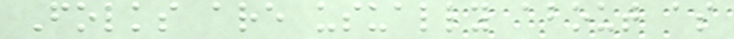Folks are usually about as
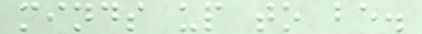minds up to be.
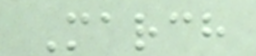March
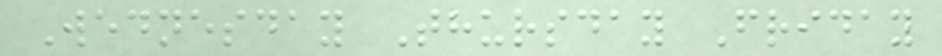Wednesday Thursday Friday
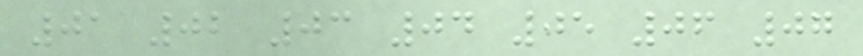01 02 03 04 05 06 07
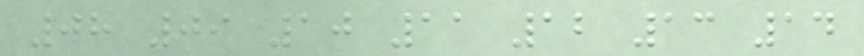08 09 10 11 12 13 14
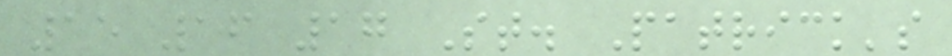15 16 17 St. Patrick's
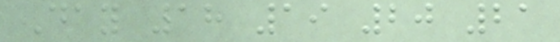Day 18 19 20 21
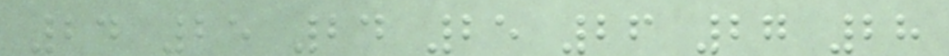24 25 24 25 26 27 28
